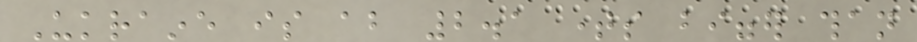Ukraine is about 2.1 times bigger than
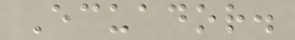Ecuador.
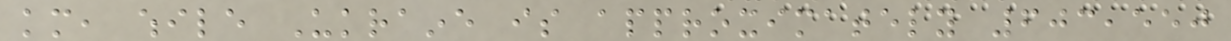km, while Ukraine is approximately 603,550
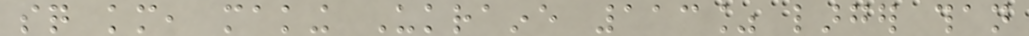sq km, making Ukraine 113% larger than
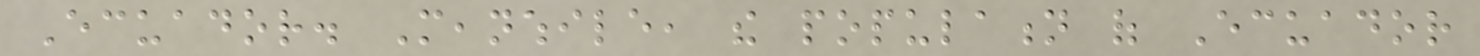Ecuador. Meanwhile, the population of Ecuador
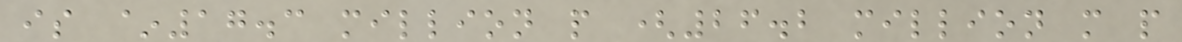is ~17.3 million people (26.2 million more people
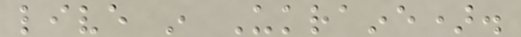live in Ukraine).
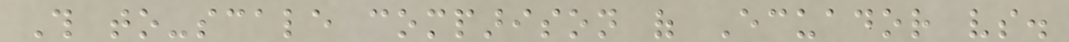This to-scale comparison of Ecuador vs.
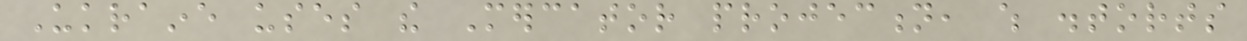Ukraine uses the Mercator projection, which distorts
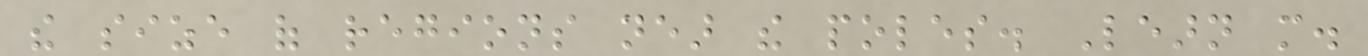the size of regions near the poles. Learn more.
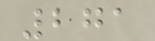271
